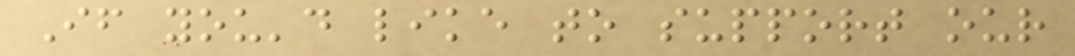If you'd like to support our
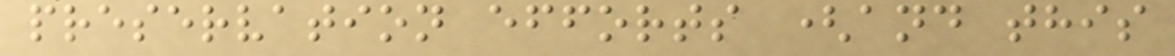preservation efforts (and this
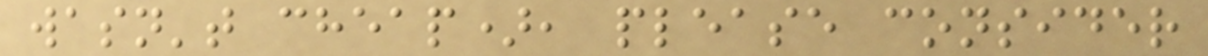wasn't cheap), please consider
